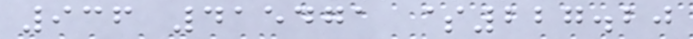936 415471 $227.20
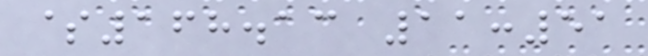$168.13 11:51
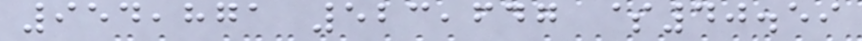954,871 523,647 $40.59
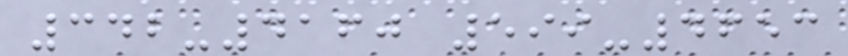342-4160 599-4653
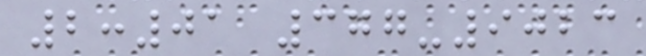2:01 377-9023
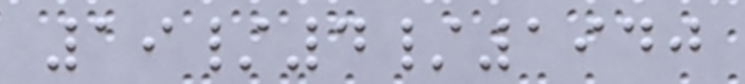19/4/1940
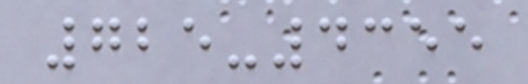725-4355
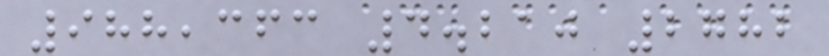988,363 4.210 2782
